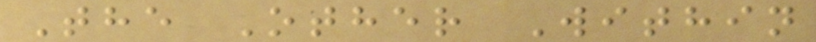The Other Within
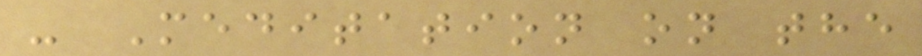- Meditation on the
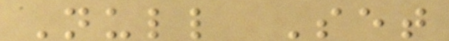Null Set
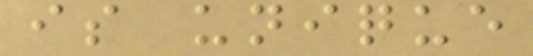is unique
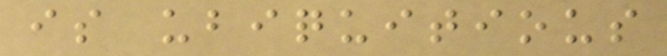is ubiquitious
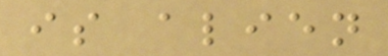is alien
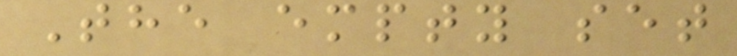The empty set
